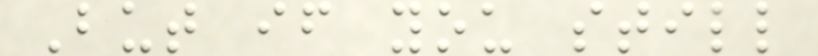But if you still
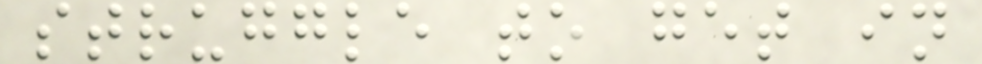struggle to get in
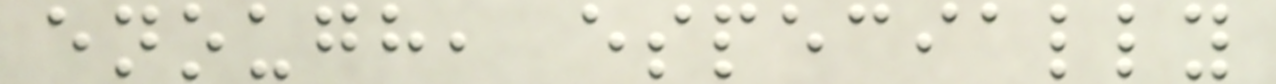enough, especially
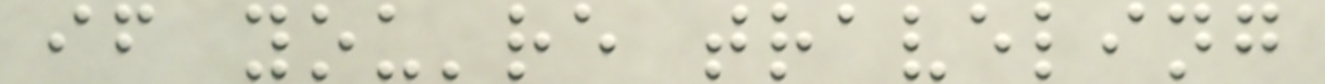if you're traveling
